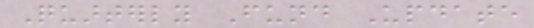Quarterly Fund Update
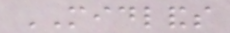MIDLANDS
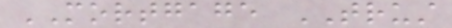MORTGAGE TRUST
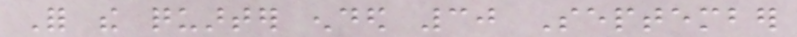For the quarter ended 30 September
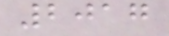2017
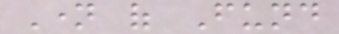Name of Fund
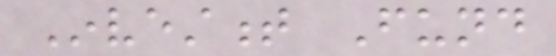Investment Fund
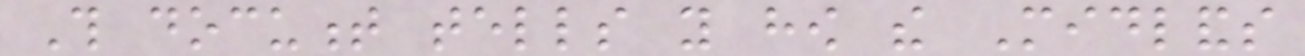This document tells you how the Midlands
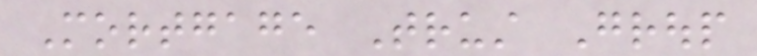Mortgage Trust Group
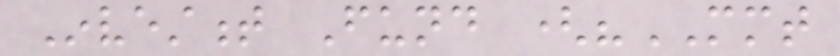Investment Fund ("MMT
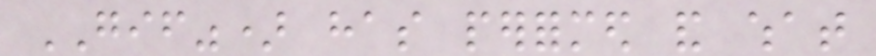GIF") has performed and what
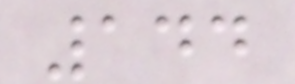144
